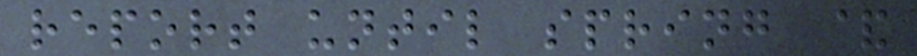report until spring &
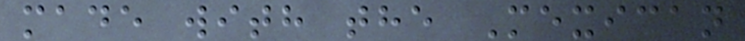made with the Mexican
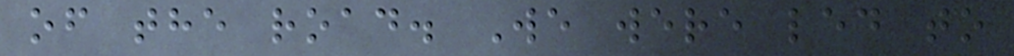of the road. We were led to
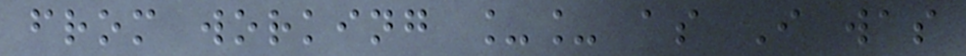from working __ as I was
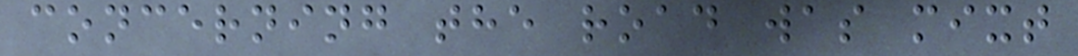concerning the road was mixt
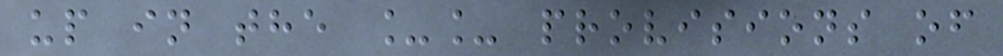up in the __ provisions of
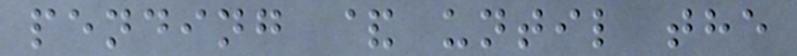pending & until the
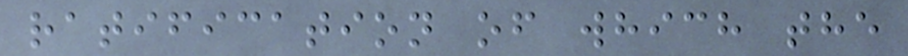ratification of which the
